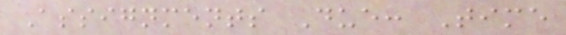Assignments Due: Time
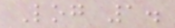Log 1.
